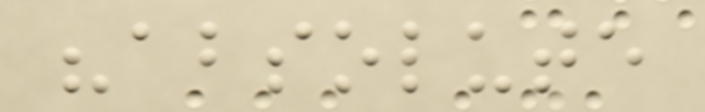"absolute
